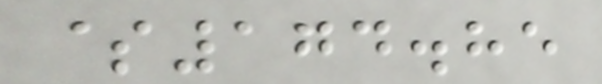$174.85
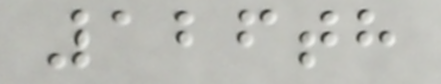126th
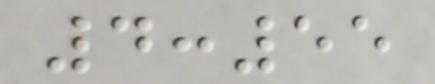4:55
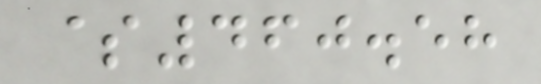$460.58
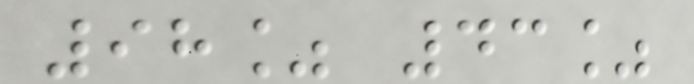98% 43%
